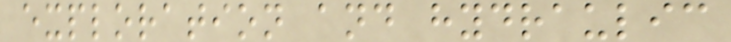exploration and hydraulic
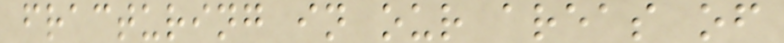fracturing in our areas of
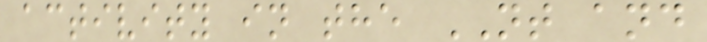activity in the NT and
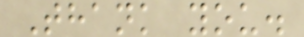Thank you.
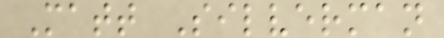Matt Silverman
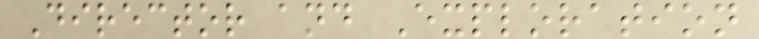Director and Exploration
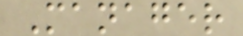Manager
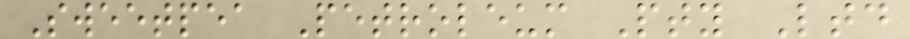Sweetpea Petroleum Pty Ltd
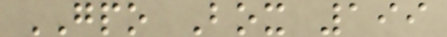GPO Box 199
